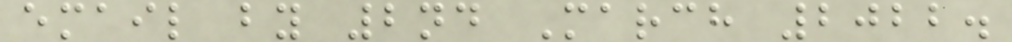email by 2nd March 2022.
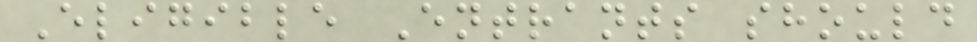Eligible Entrants should
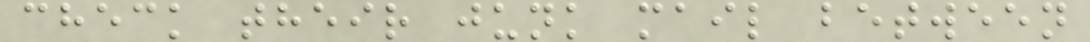check their junk mail between
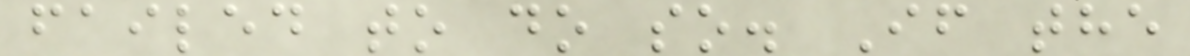failed to do so. If the
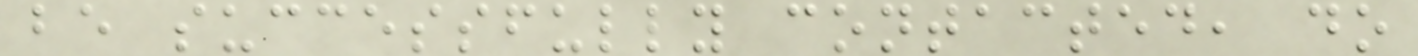be successfully contacted, do
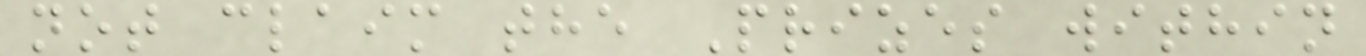not claim the Prizes within
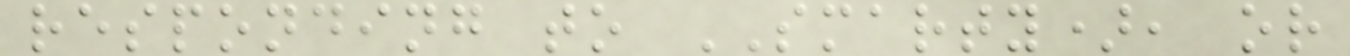responding to SMARTY), or
